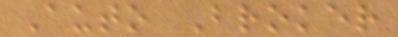Auto Broker
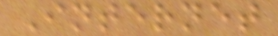Internet
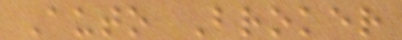Auto Broker
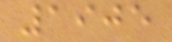1905
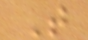T
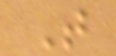T
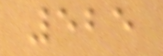525
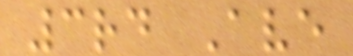3rd Ave
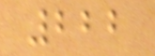222
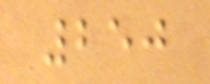250
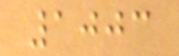1003
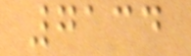7134
